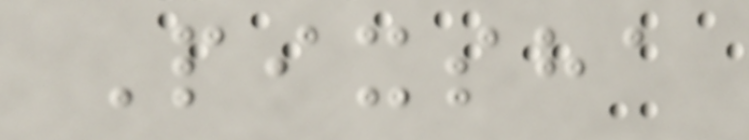Pixsha
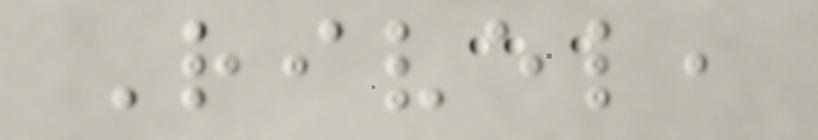Rivel,
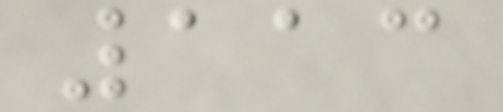113
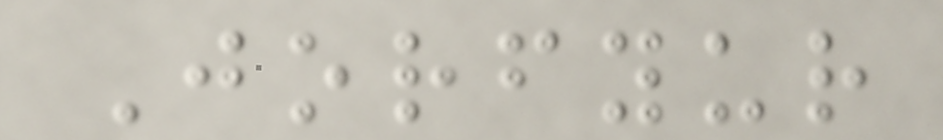Jorfyur
